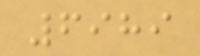6989
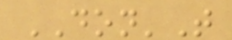DON'T
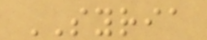SYRIA
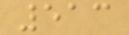513
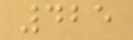425
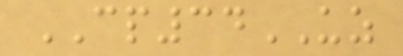CP34UZ
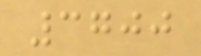3700
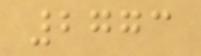2773
